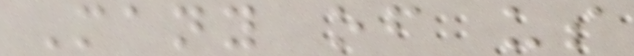Many of us
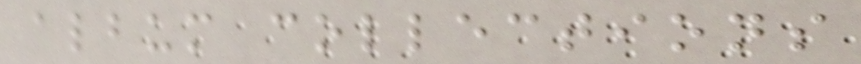album collections
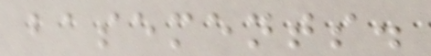basements.
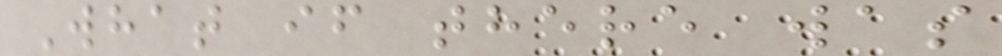What if there was
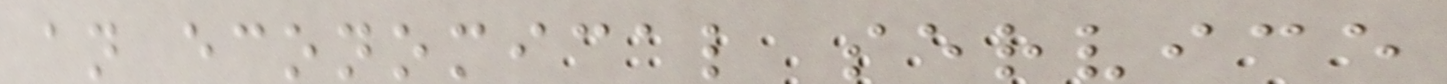an economical service
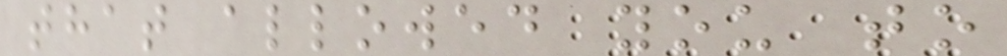that allowed you to
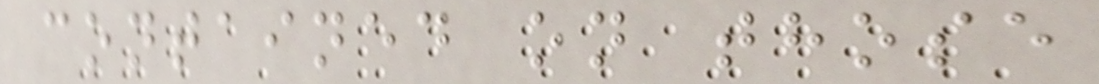contained on those
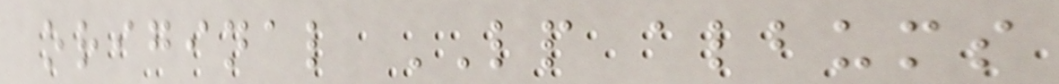original LP albums
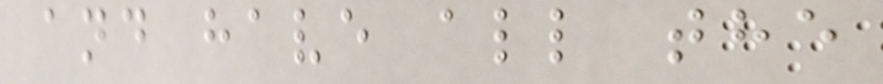and have all the
